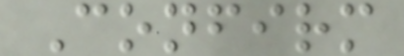Confirm
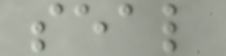seal
